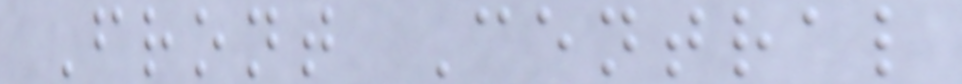Front Central
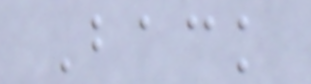Back
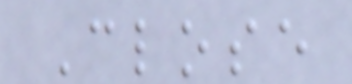Close
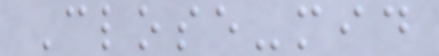Close-mid
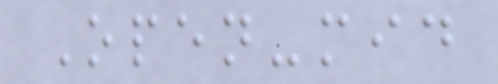Open-mid
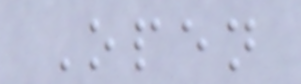Open
